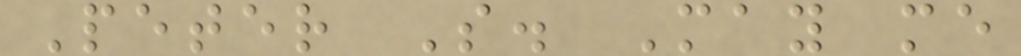Peter S. May me
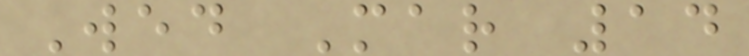Wed Mar 14
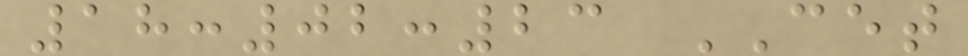18:02:23 CET
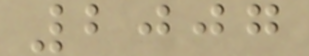2007
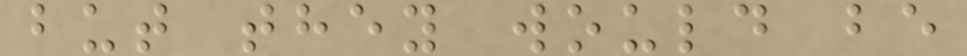but they would be
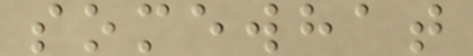somewhat
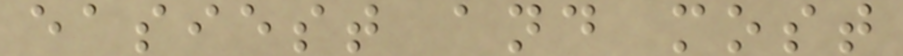easiest and most
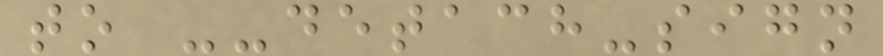to --detach-sign
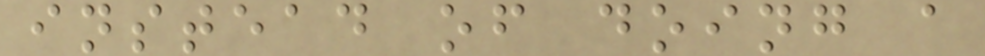instead of doing a
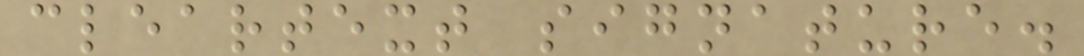cleartext signature.
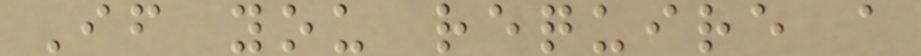If you require a
